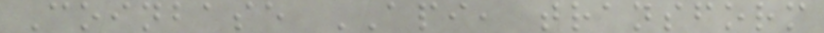Coinbase API, transform
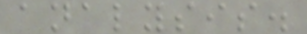analysis.
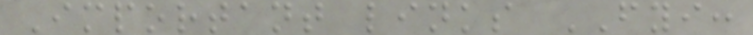Important links FYI:
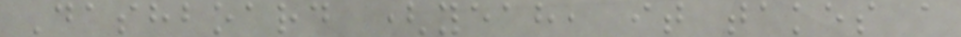Dashboard (yeah, it takes a
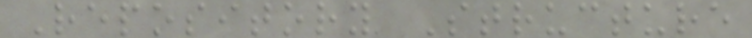Repository Structure
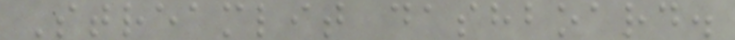Streamlit dashboard.
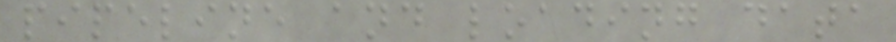pipeline and loading data
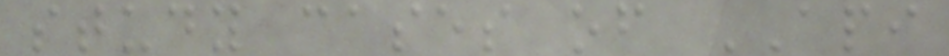study cases of API
